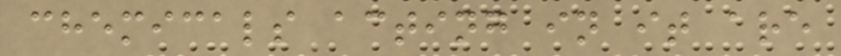chemicals acting in it are
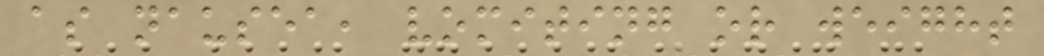as nausea, vomiting or weight
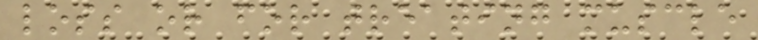loss or for treating muscle
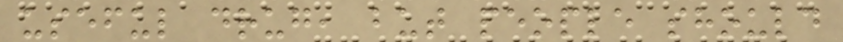useful drug, but people should
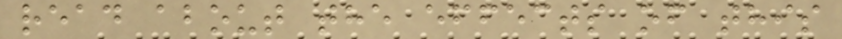read about the effects of this
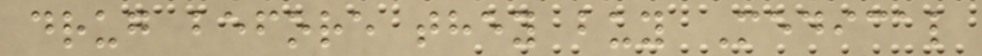drug before they buy Medical
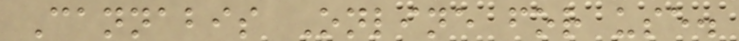Cannabis Online for use.
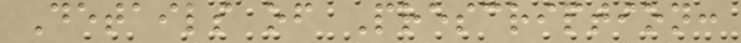Details of Prescription:
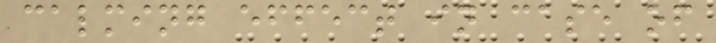calming effect in case of
